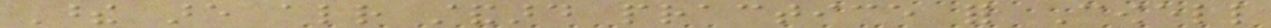These are already standard practice for Cowell
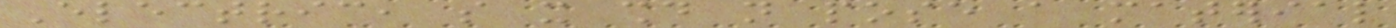Electric, so it should not pose a material
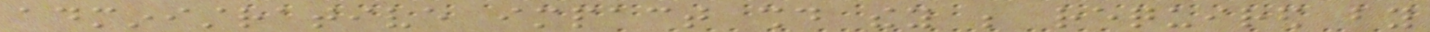administrative impact should they be required by
